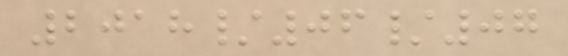2018/06/07
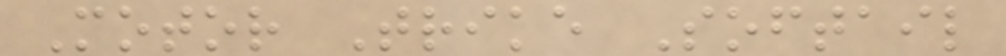Motor Trike Softail
